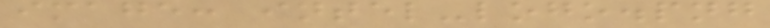image: intel-logo.png
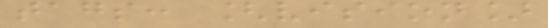tags: [vision]
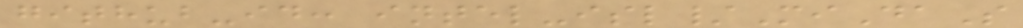github-id: intel-isl/MiDaS
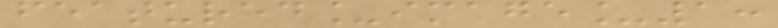featured_image_1:
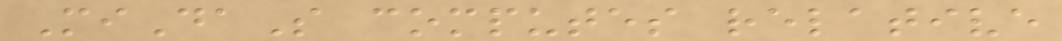MiDaS computes relative
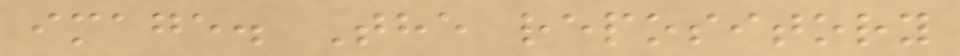image. The repository
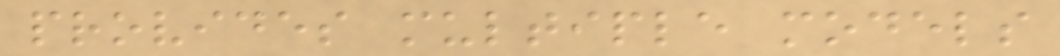provides multiple models
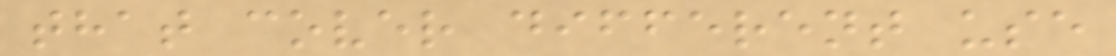that cover different use
